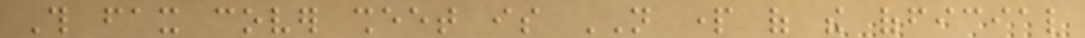This fax cover sheet is NOT part of the official
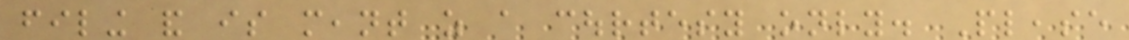filing and is meant as a courtesy only. Please
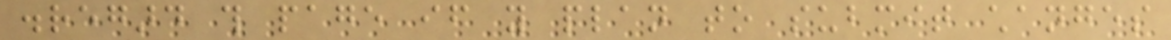disregard this page if you plan to submit changes
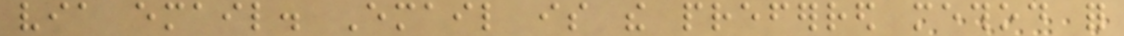via email. Email is the preferred method for
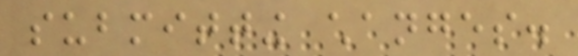submitting changes.
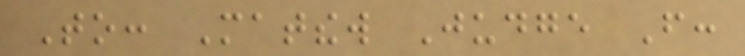To: Matthew Judge From:
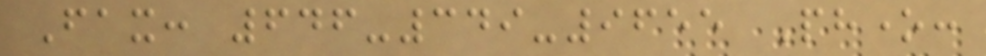Fax: 646-349-9655 Phone:
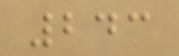243
